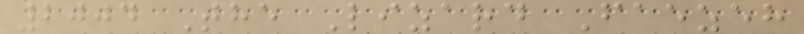2004 The Lizard Faezeh
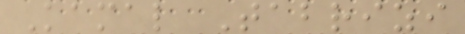Kamal Tabrizi
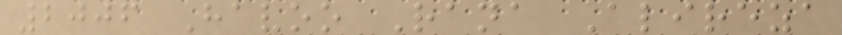2006 Havoo Rana Alireza
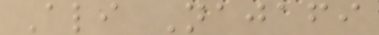Ali Najafi
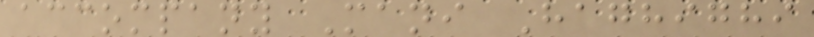accompany Mani Haghighi
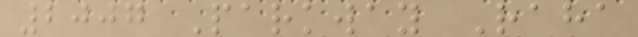2007 Parkway Raha
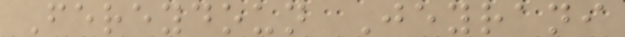Fereydoun Jeyrani
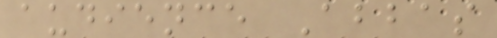audience Abbas
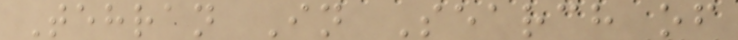Tehran In Search of
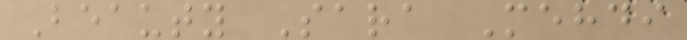Beauty Sara Mehdi
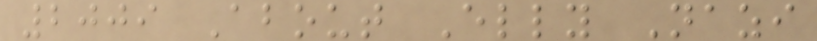2009 About Elly Nazi
